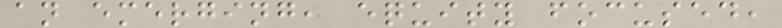an emerging, equity focused,
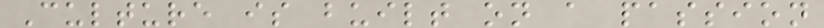Culture is built on a passion
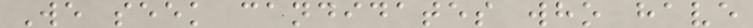We seek candidates who have
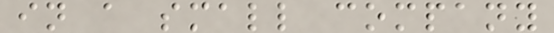in a small company
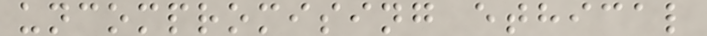uncompromising ethical
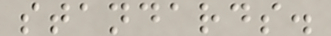standards.
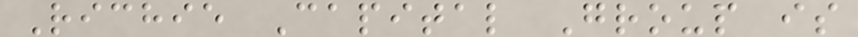Richie Capital Group is
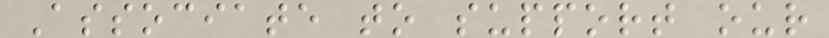Associate to support our
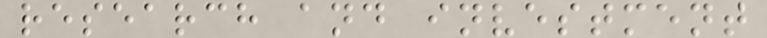research and investment
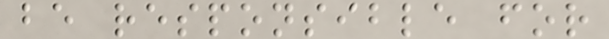be responsible for
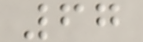67
